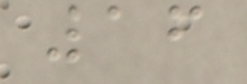16
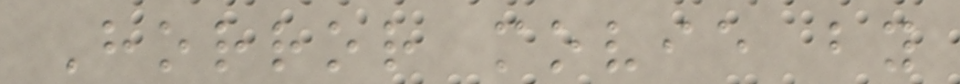Horror movie by
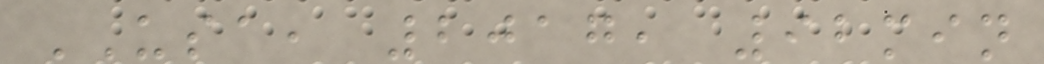USA, 2017, 92min
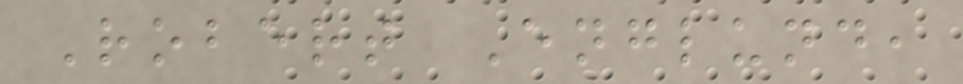Robert Englund,
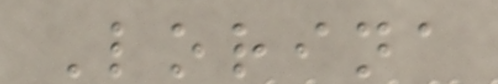Lorina
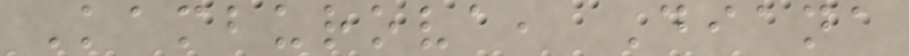Kamburova, Diana
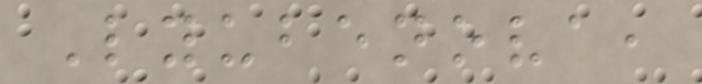Lyubenova,
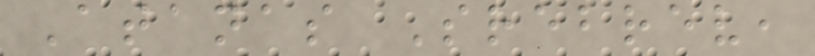Atanas Srebrev,
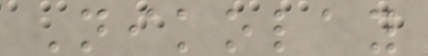Nikolay
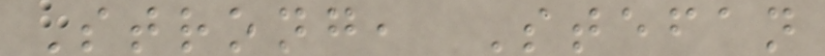Strong, Stefan
